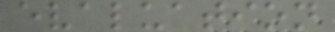evaluation
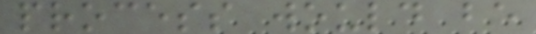process would be
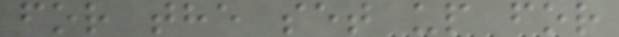for the set up for
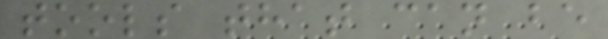tools that can be
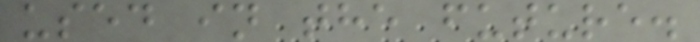used in the future.
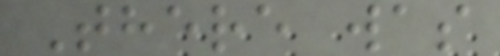There was
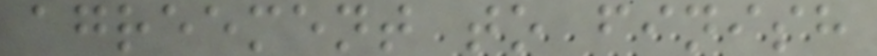agreement to finish
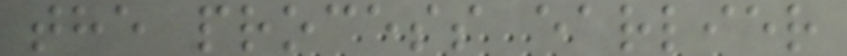the process earlier
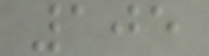105
